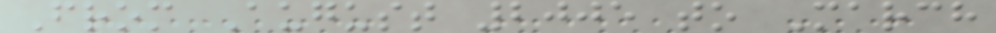From August 2005 to March
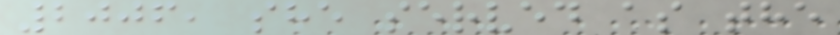2006, she served as the
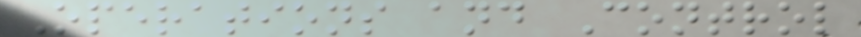Operations and Control
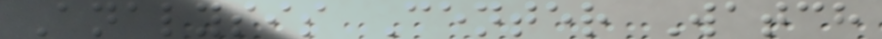Analysis Center Watch
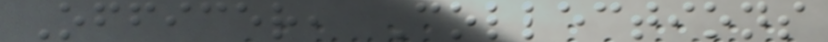Officer, Collections
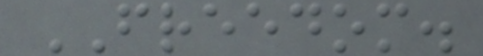FREEDOM.
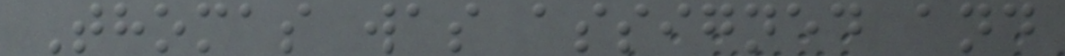Thomas was assigned and
